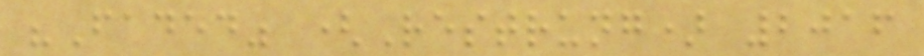"Faded" (Restrung) 2016
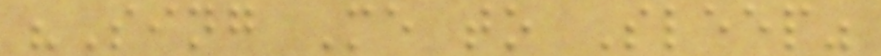"Sing Me to Sleep"
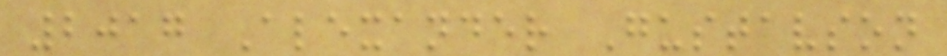2017 Alexander Gustavson
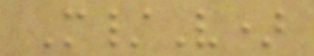M/V)
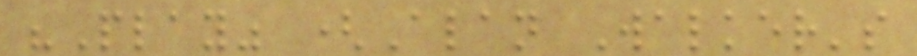"Play" (Alan Walker's
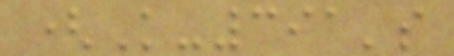(K-391's
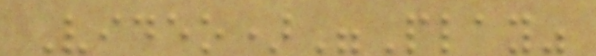Video)"Play"
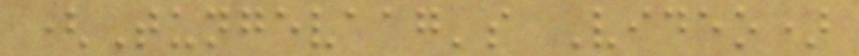(Tungevaag's Video)
